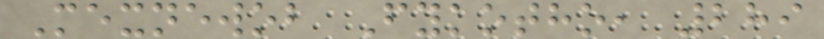Mexnewob Fykotho, 289
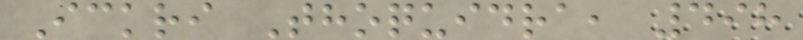Ickri Thoquidra, 498
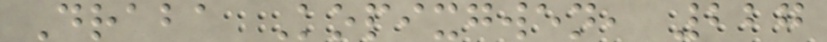Draba Kopixgwen, 227
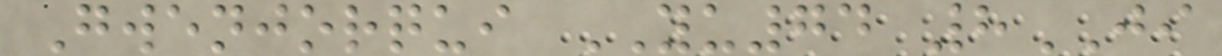Gwenjorqui YU74 8JI
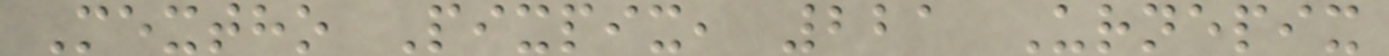Mextho Pixpix, 221 Urnepix
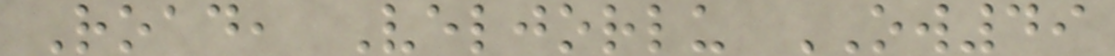Road, Veljorlu OW49
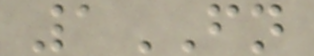1FN
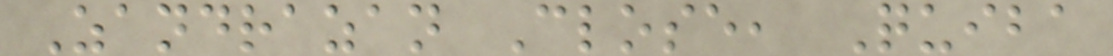Zandrazan Close, Quiba
